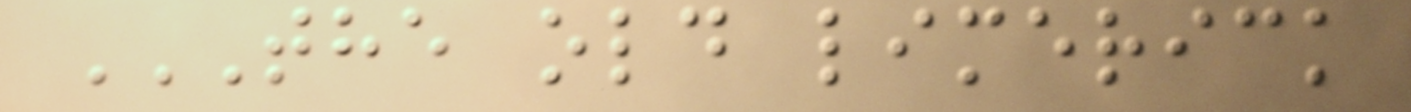THE OLD LIMERICK
